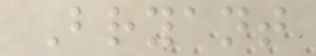Bryant
